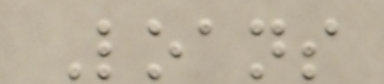Loans
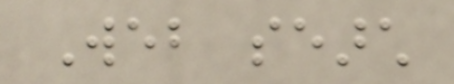Web search
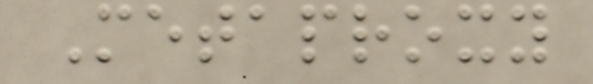Metaproxy
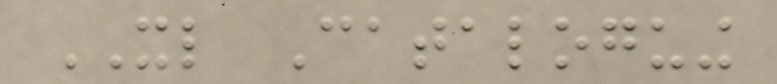XL Cataloguing
